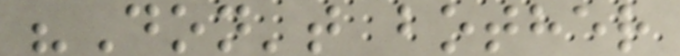"Don't bother
